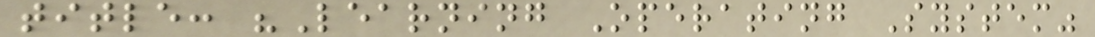title: "Learning Operating System"
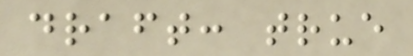draft: true
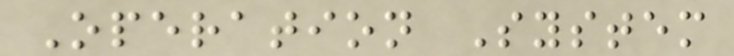Operation System
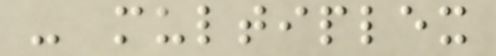- multiplex
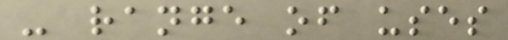- range of uses
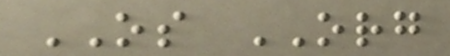OS ORG
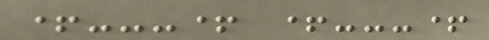+---+ +---+
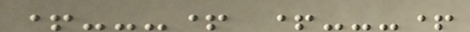+---+ +---+
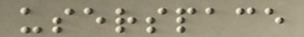userspace
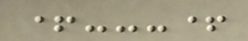+---+
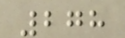278
